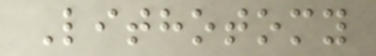Lithotomy
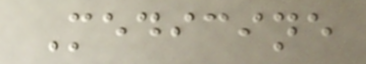Medicine
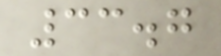33.7
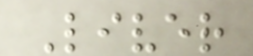Liver
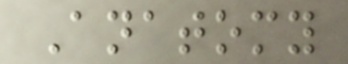Anatomy
